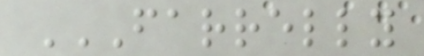FARRELLY
